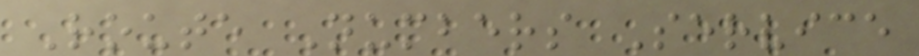Route Numbers Service
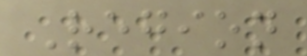Region
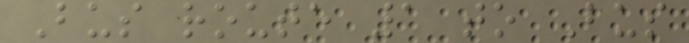Bus route 1 to Bus
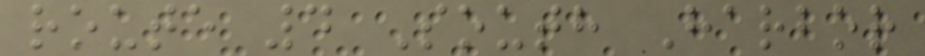route 4 South Harbor
